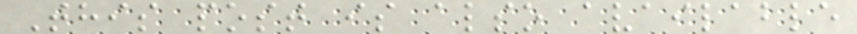This post is also available
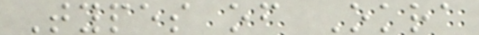Types of Okra
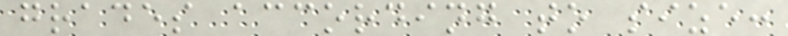grades according to size:
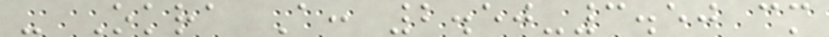- Okra A: 2.50-3.50 cm
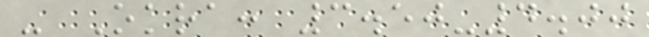- Okra: 3.50-4.00
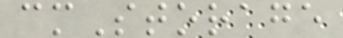cmStorage
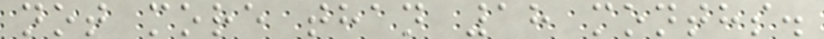not more than 18 months.
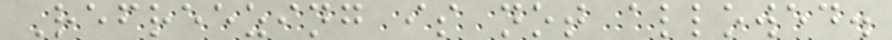Refreezing is not allowed.
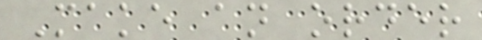Make an order
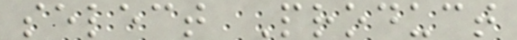select Product
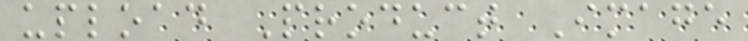upload Product Image
